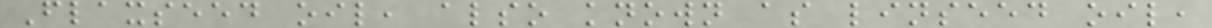Flaxseed oil, also known as linseed oil,
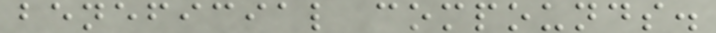beneficial compounds.
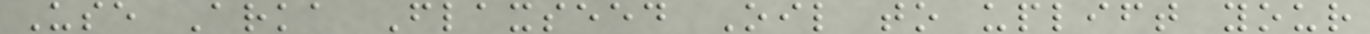Use Arka Flaxseed Oil to uplift your
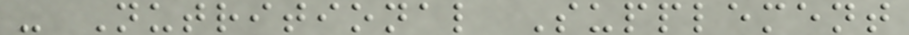- Nutritional Supplement
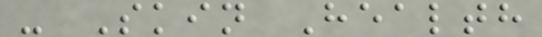- Skin Health
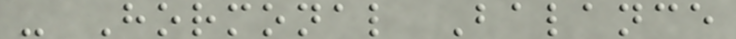- Hormonal Balance
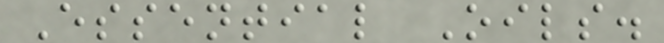Essential Oils.
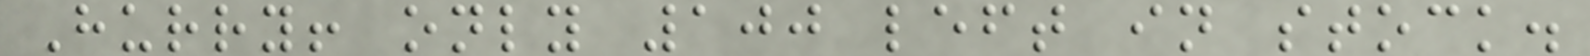Hurry! only 100 left in stock.
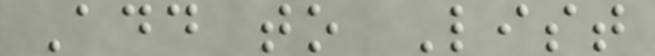Add to List
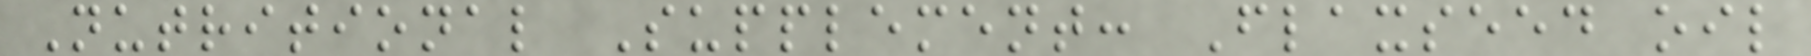Nutritional Supplement: Flaxseed oil
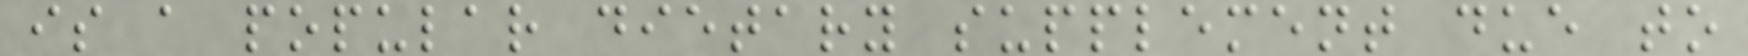is a popular dietary supplement due to
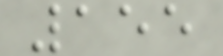155
